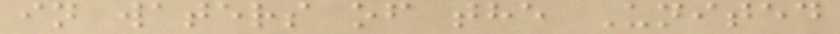in waters of the United
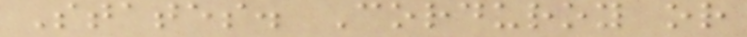States. Corduroy or
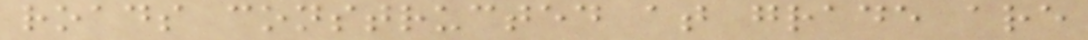roads constructed at grade are
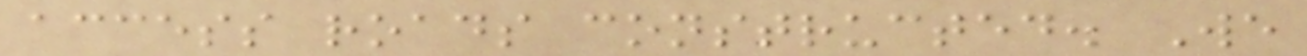access roads constructed. We
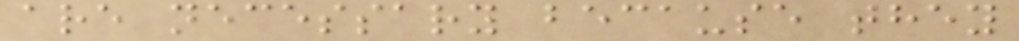are necessary because they
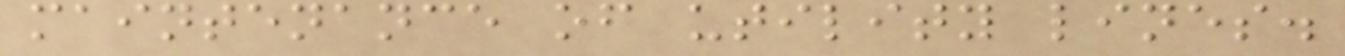maintenance of utility lines.
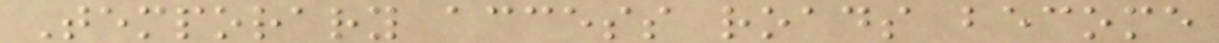Temporary access roads become
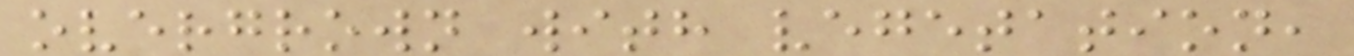overgrown with vegetation,
